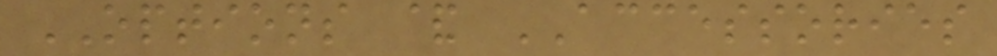OPTIONS & ACCESSORIES
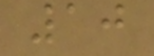10
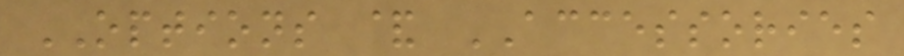OPTIONS & ACCESSORIES
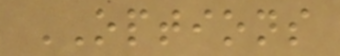OPTIONS
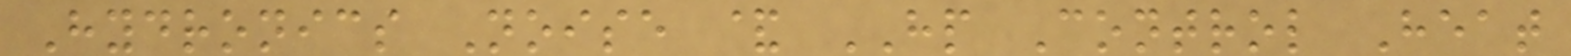Hydronics Noise & HP Control Heat
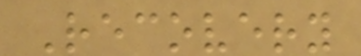Recovery
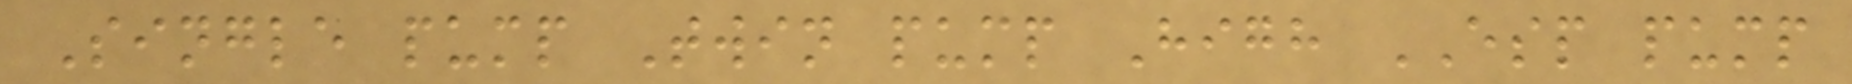Single pump Twin pump High ESP pump
